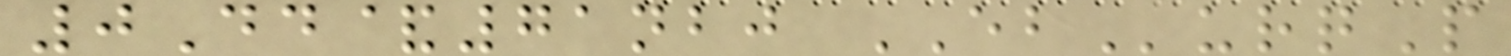0Dd&71nbj EBurqP
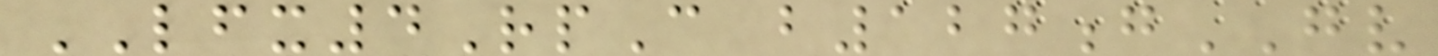LFX4RpC b127gGV
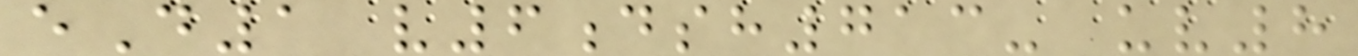eD1 v6dsh713- uv8
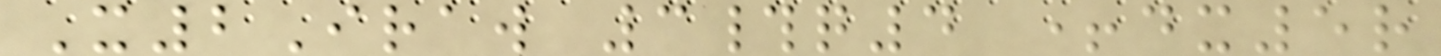X2Iraw 3#q4 +dx5r
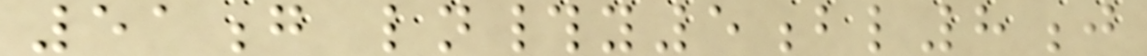51g ln#y5bl8j
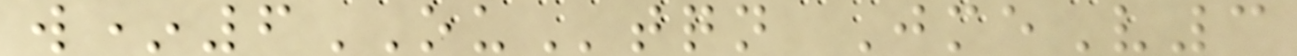w*6OUtqn JmeV3
